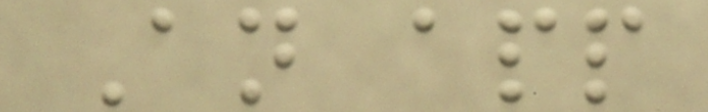An app
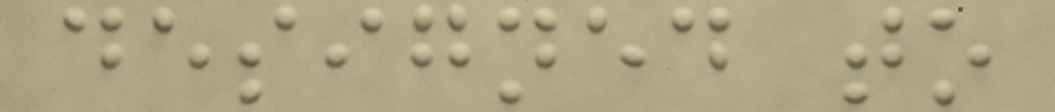designed to
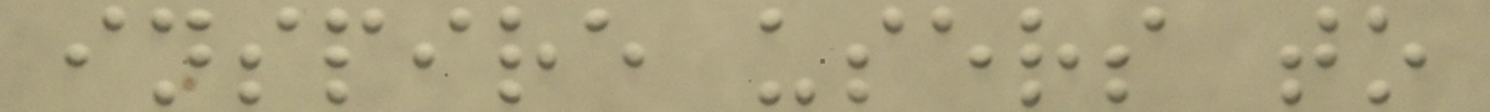inspire users to
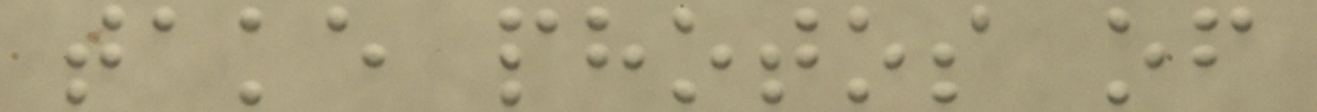take photos of
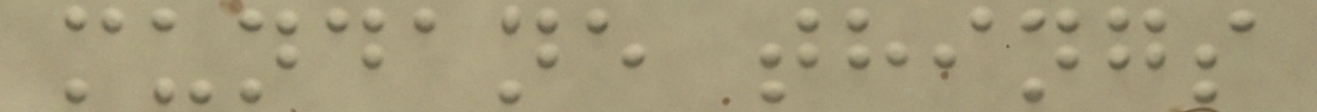mundane things
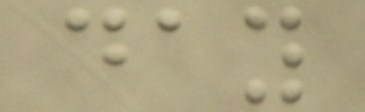day
